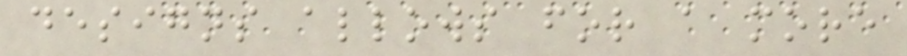designs allows for a more
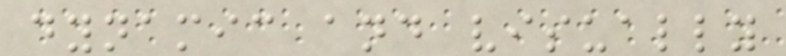dynamic and visually
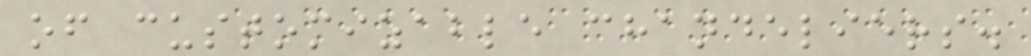of customizable chandeliers.
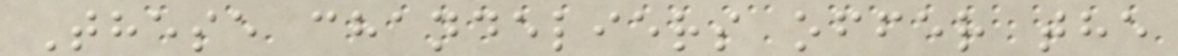These chandeliers offer the
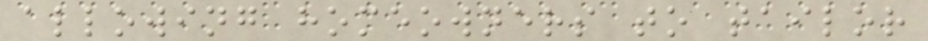allowing homeowners to tailor
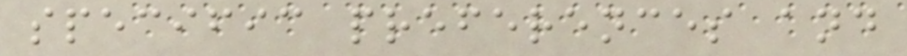specific preferences and
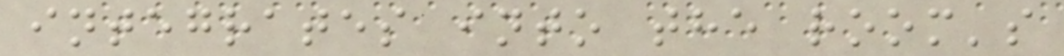integrates into the room's
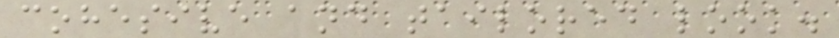cohesive and tailored look.
